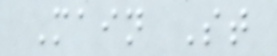Main St
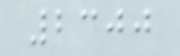2300
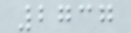2737
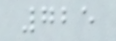725
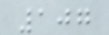107
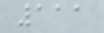111
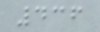436
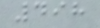498
